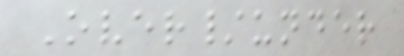Over/under
